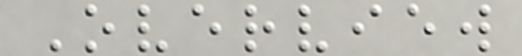Overview
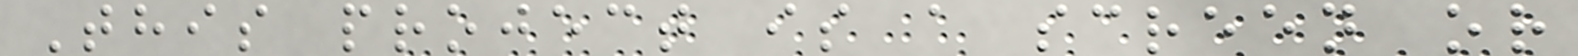This project is a screen or
